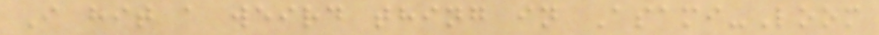I hit a weird thing in Asami-Loom
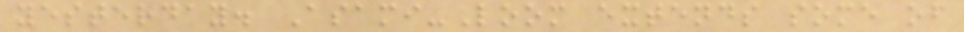yesterday. Asami-Loom extends some of
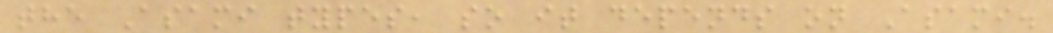the Asami types, so it depends on Asami.
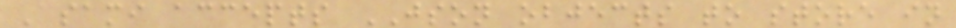Asami accepts JSON objects to store in
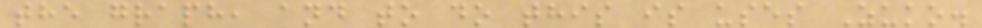the graph, and to do this is uses Zuko.
